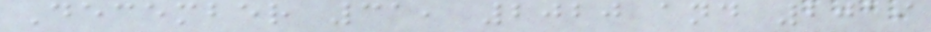December 31, 2020 and 2019
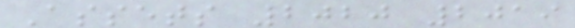Assets 2020 2019
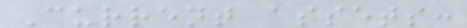Current assets:
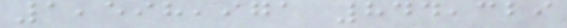1,598,971 844,329
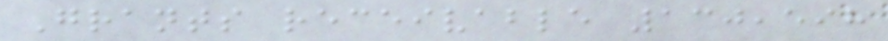Grants receivable 130,598
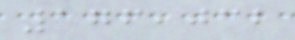176,032
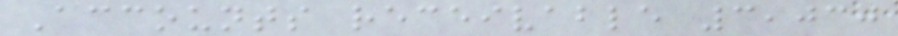Accounts receivable 3,030
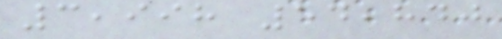3,998 54,840
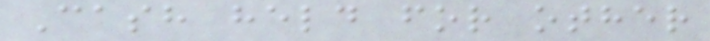Cash held for other
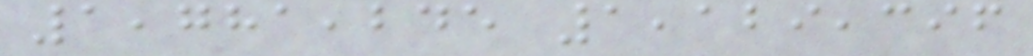1,781,245 1,129,396
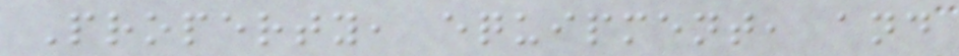Property, equipment, and
